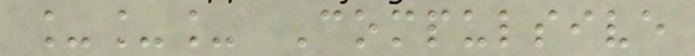___ Compulsive
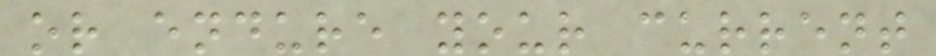or endure your current
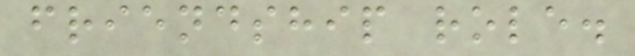friendship role.
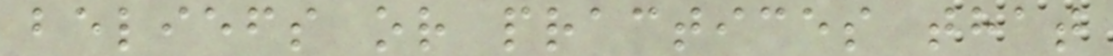beliefs or practices that
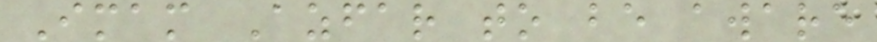Imam Azfar to be aware
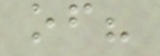of?
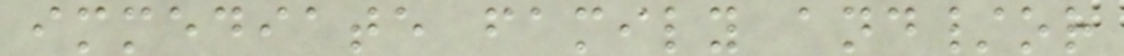immediate family and/or
